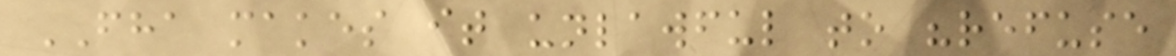FHA makes it unlawful to "refuse
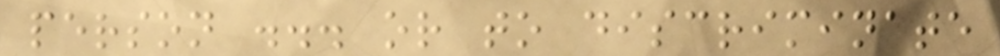person ... or to discriminate
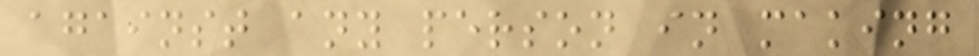against any person in making
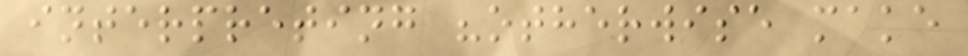interpreting "otherwise make
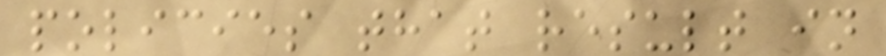policies that result in
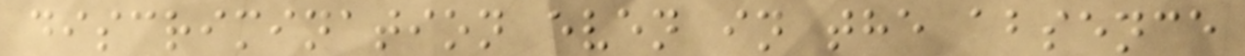discrimination even in the absence
